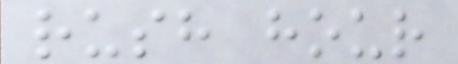rush hour
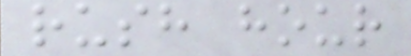rush hour
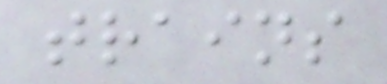trains
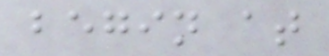begin at
